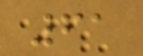61
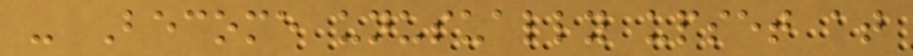- Become unusually upset at
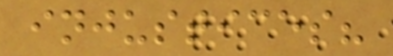injustices?
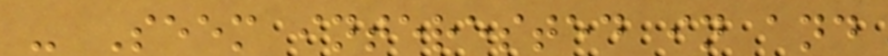- Seem interested in and
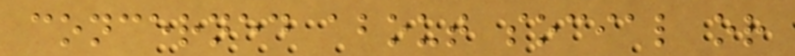concerned about social or
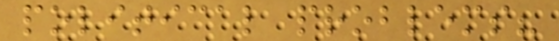political problems?
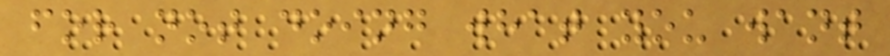for not doing what you want
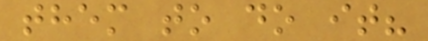them to do it?
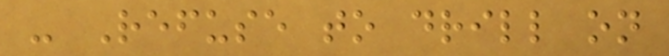- Refuse to drill on
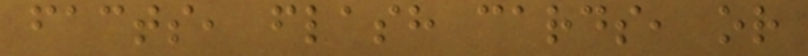facts, flash cards, or
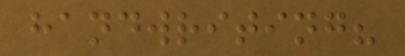handwriting?
